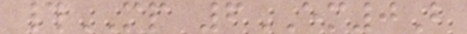#MP 6EM0B
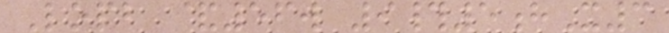Lopb &56w 9#5hX3
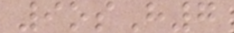9osH7
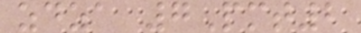zdza 7Pmt2
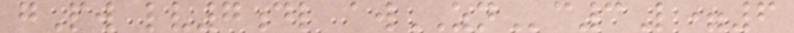gPw lv7dl awZNc3L=6
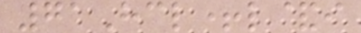71Hcl+l&i
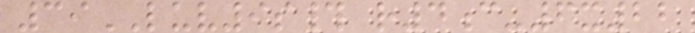39LUV9s# r4c-6x22
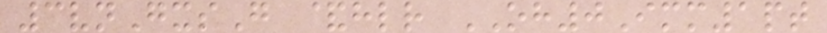3vnGxsG &hlr OH0Imm1pt
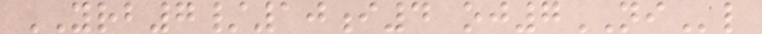YRB7/10i4 oj7NIl
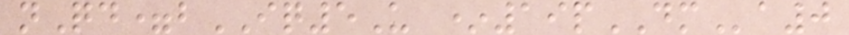nQd=bIQ5U *19pDMa0
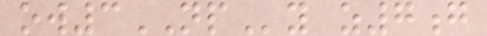ow3NPy z7g
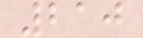210
